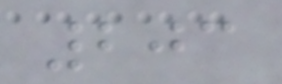203
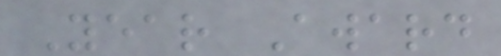Year Award
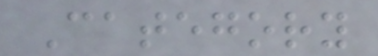Category
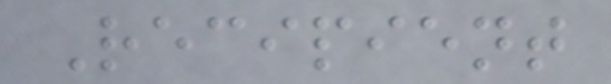Recipient
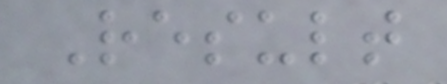Result
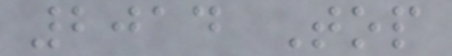2014 Top
